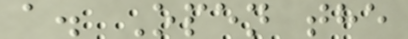a. Open the
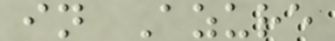in Azure
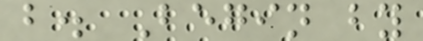b. Begin by
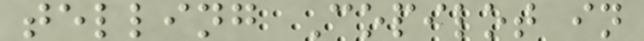telling Copilot in
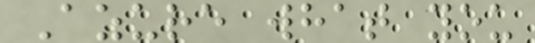Azure what you
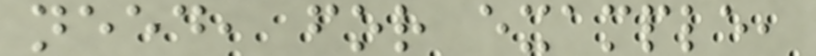need, for example,
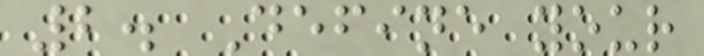2. Define your
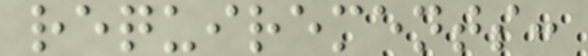requirements:
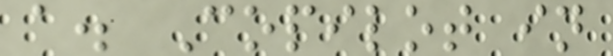a. Copilot in
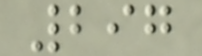297
